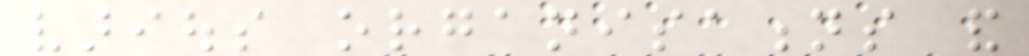various organisations and
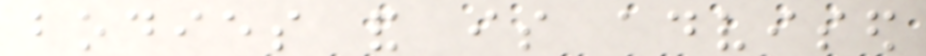bodies and is advised
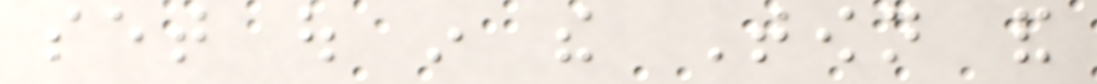set out in the Town and
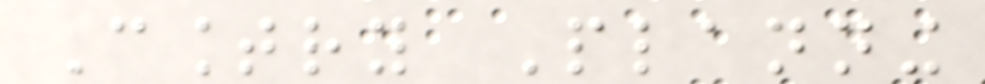Country Planning
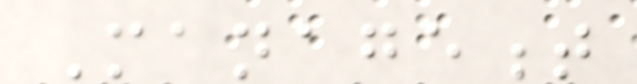Management
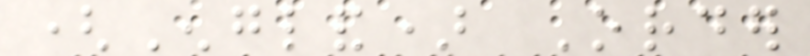(England) Order
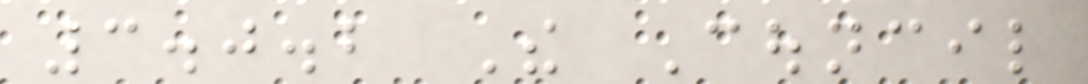3.0.2 The Council
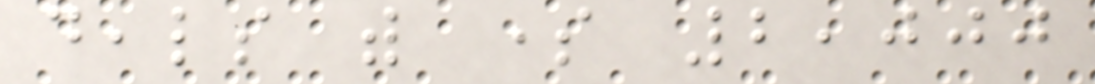deals with some 2,000
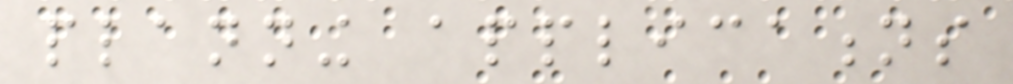planning applications
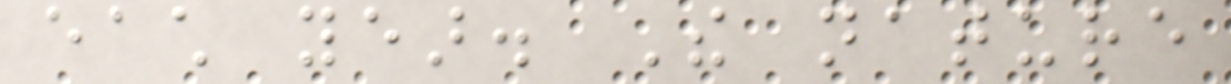each year. The nature
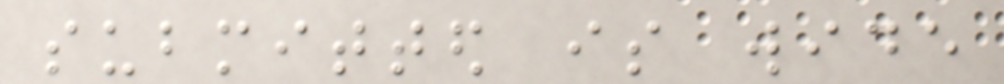submitted is wide
